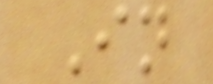In
